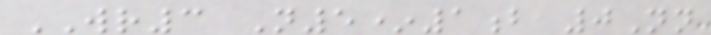WR3 N5*1b 0Nn
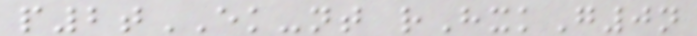p2tEK-nt rHxkG0n
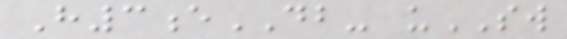H3eDB- uSW
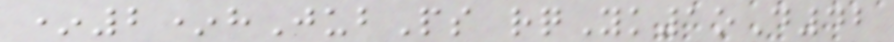*2*hJubPs rqYk1oD42
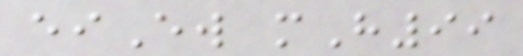eiEw mH99
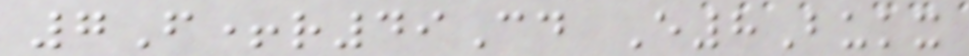7F+r49Cd E8Bukx
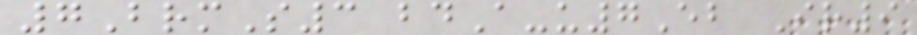7BrmS3 bdA-u7Eb Ir9
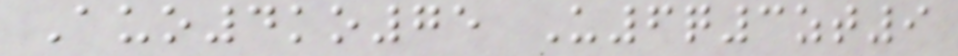Auo4ko75 U6q3zt9
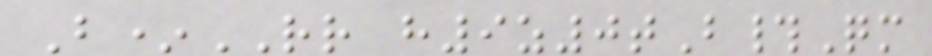B*RR h9z0tB#Qm
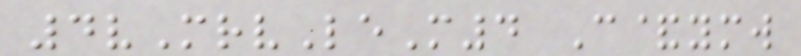4vMrvLeM4 C&ymw
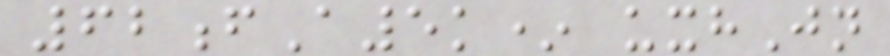62fA5k* uxhJn
